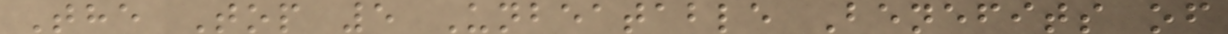The Top 5 Unbeatable Benefits of
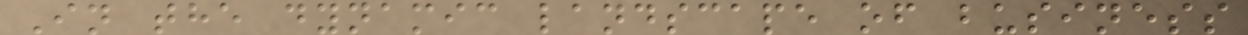In the dynamic landscape of business
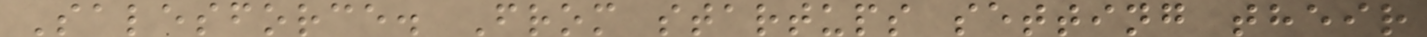Salesforce. From startups setting their
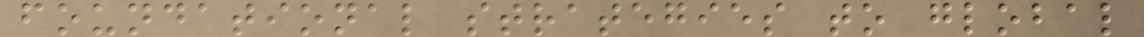foundational strategies to global
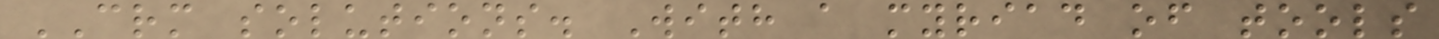CRM solutions. With a myriad of tools
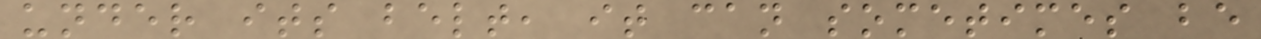under its belt, it can sometimes be
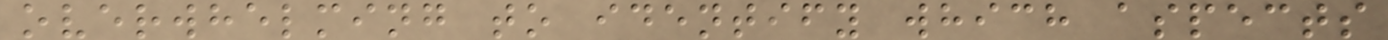overwhelming to identify which aspects
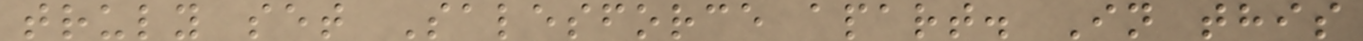truly set Salesforce apart. In this
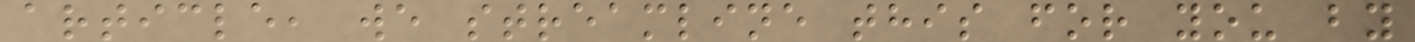article, we streamline this for you by
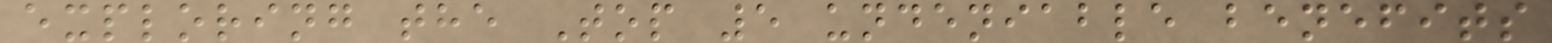exploring the Top 5 undeniable benefits
